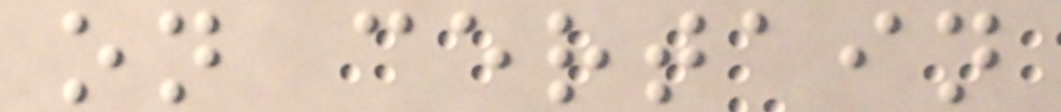on certain
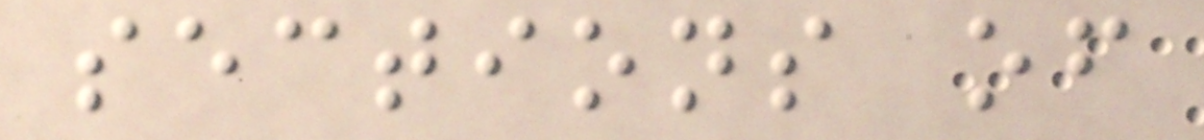sections of
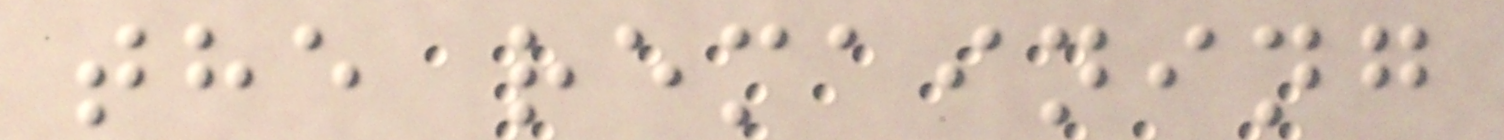the remaining
